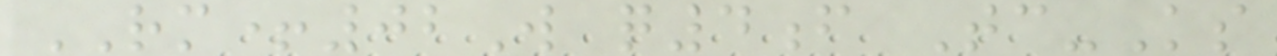RM+02W q4f Tc-Ks
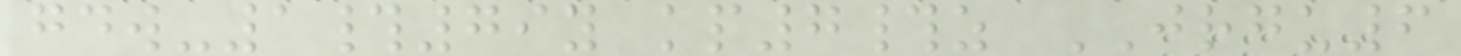gdw-1#79y kp7#z JRGU6
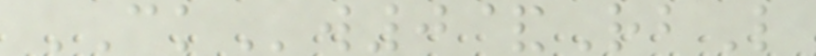CKw0&RbL
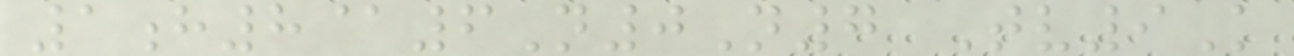1h8@6N0N7 Tv9K
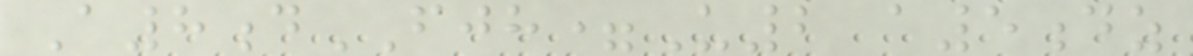A8dFJH=U2 a5dz
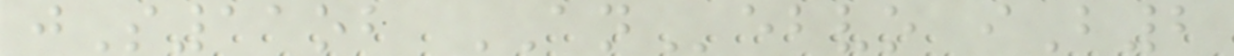jS11ob ANebvo iB2
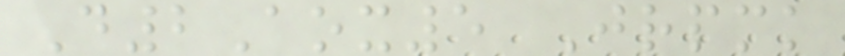D2Aox5 Jrpmk
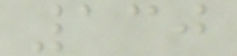130
